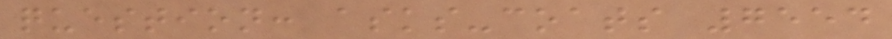question: asks-coats 7554
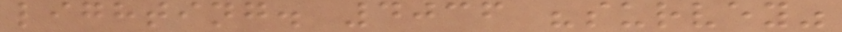lighting. 4036 "survey"
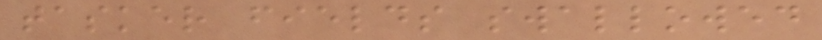tasker fields swallowed
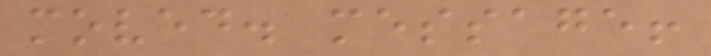moved. message!
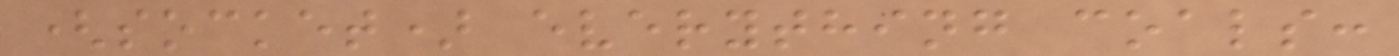(socket) everything coals:
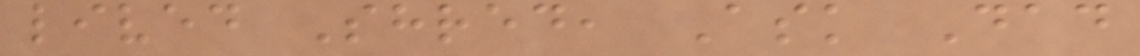lived Shred, Ask Dad
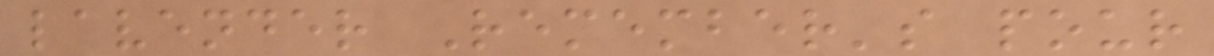lavender Remember's pour
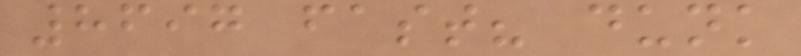8697 fast? dunk
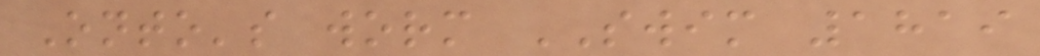Onto's worm SWIM 1819
